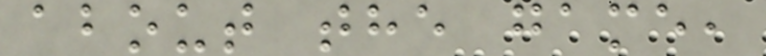about the game,
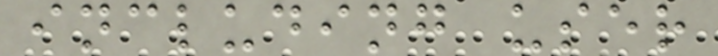including user
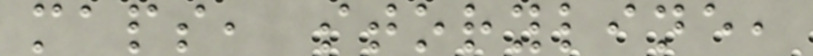maps, storyline,
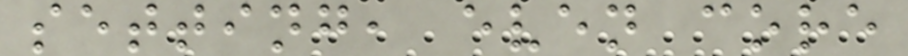setting, even core
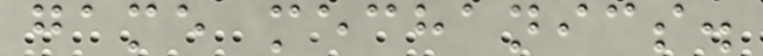game mechanics.
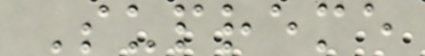Supreme
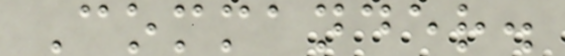Commander.
